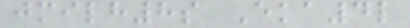jmilh8s Eka4l
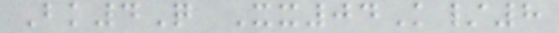Bk4Q Xx04K/8
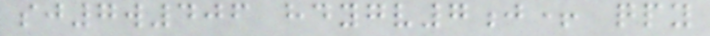sj7w406 hdygv7j+ qpy
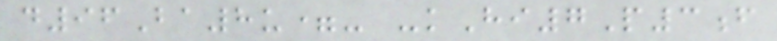d96Ba8u=- -kHi7P3f
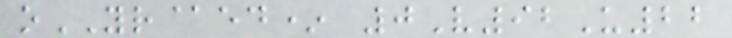oYR@ed* 0V92U22
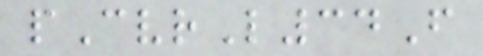pCvrL34F
